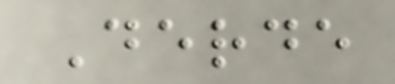Derde
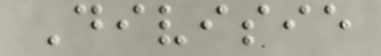Divisie
